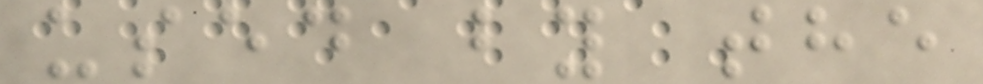used by the
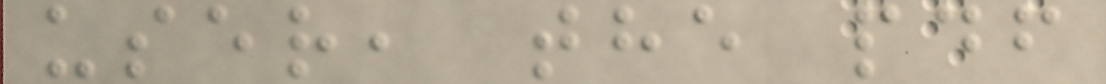user, the pdf
